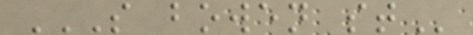S BOWEN ST
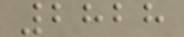2828
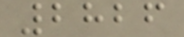2826
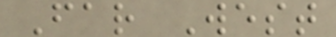Far West
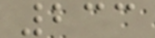233
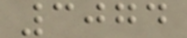3074
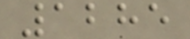1285
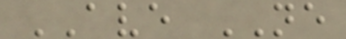AVE NE
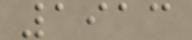1913
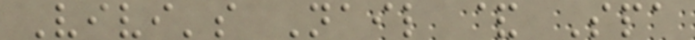Vivi's Nail & Spa
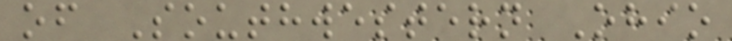of Southwestern Ohio
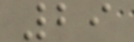29
